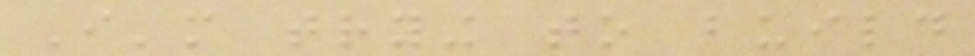I'm trying to build
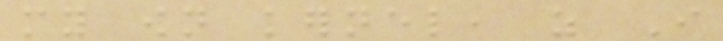my own kernel, as I
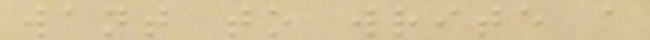want to write a
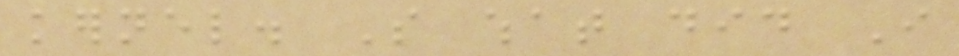kernel. So what did I
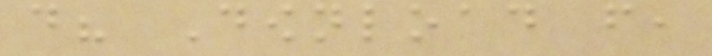do? Download from,
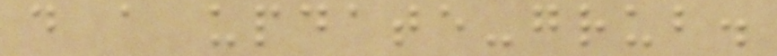do a update-grub.
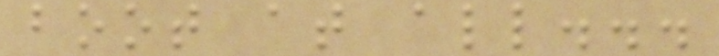boot at all...
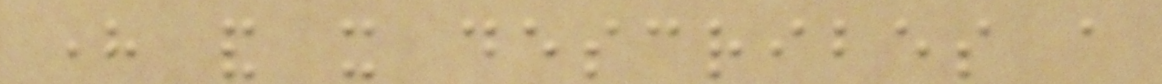here and it describes a
